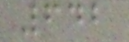642
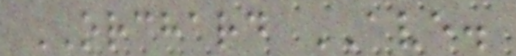ORCHARD AVE.
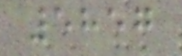5857
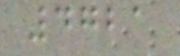4721
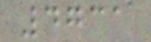4731
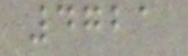4721
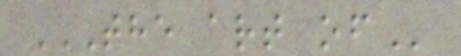THE ART OF
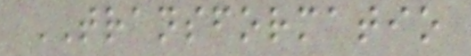TRANSFORMATIO
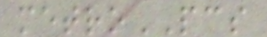metroPCS
